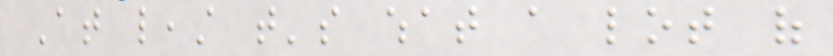At least that's what a lot of
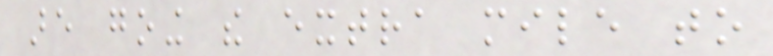are going the extra mile to
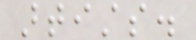artists.
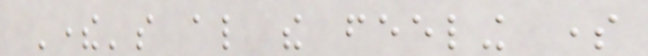There's also the feeling some
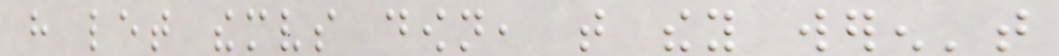have let themselves down, that they weren't
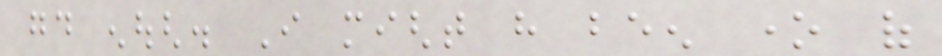good enough. I might have been one of
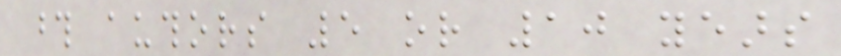those authors 5 or 10 years
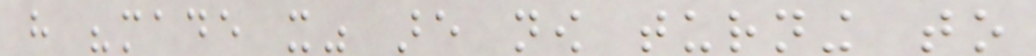have "made it" are now turning to
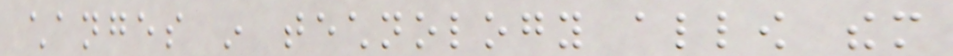changes in technology allow them
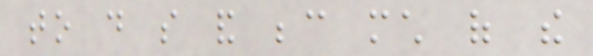to do so and because much of the
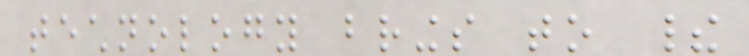technology brings to their
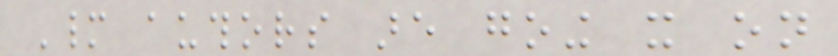Many authors are going it on
